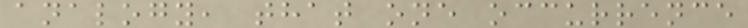analogy, that one occurrence
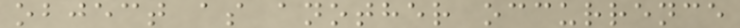object as another occurrence
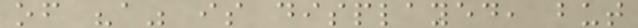of "a" is displayed, but
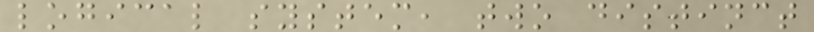logical system, two distinct
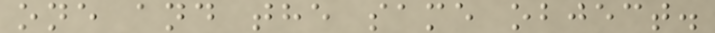one and the same object.
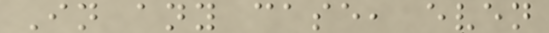In any case, even
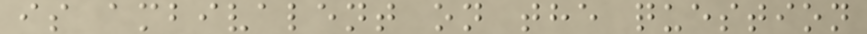is ambivalent on the question
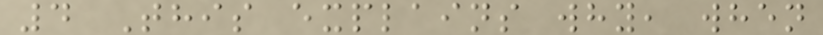4 This explains why, when
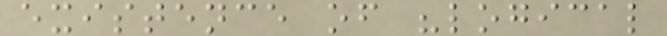existence of "logical
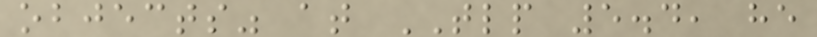objects" at TLP 5.4, he
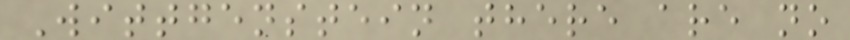Wittgenstein there are no
